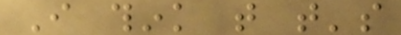I think that that's
